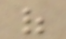of
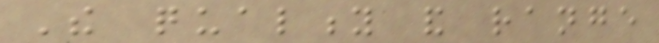The quality and range
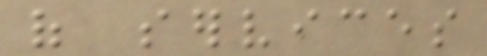of services
